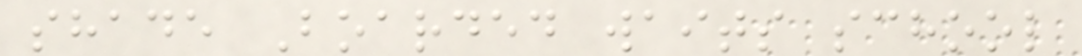shade Boarded waits school
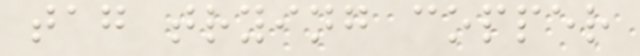tag trying copper
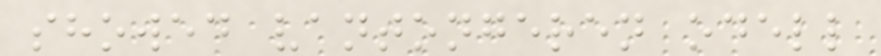showed vantongeren odell
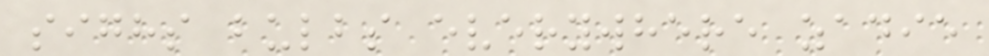sighs bulbs everywhere zadie
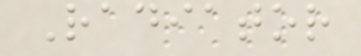Radiator
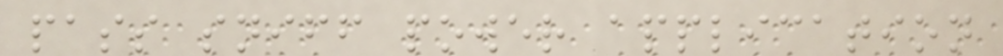pass sniff power application
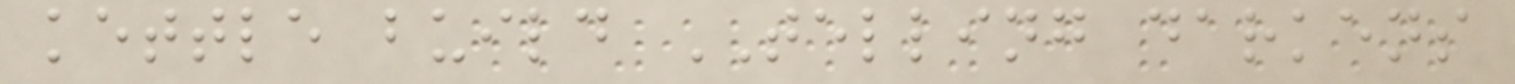kettle build TELLING darkens
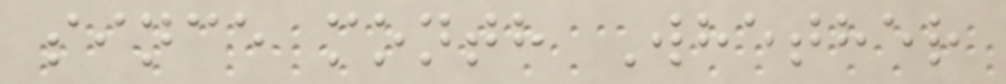since month Whether
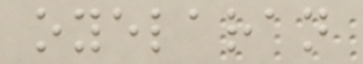oyelaran
